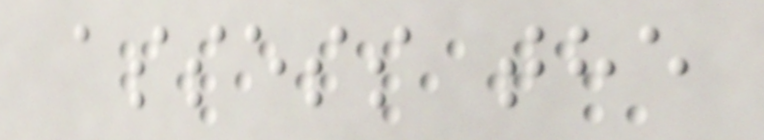assess the
